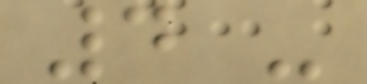4 -
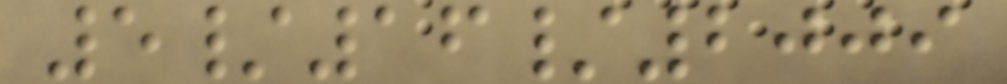5/16/2009
